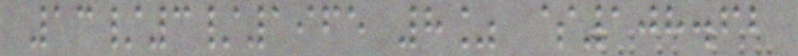13/3/1965 8% $108.62
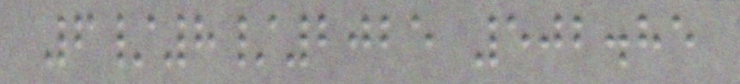6/8/2025 502.85
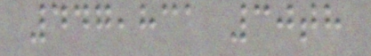447,831 30th
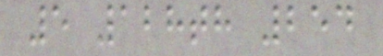5 128th 254
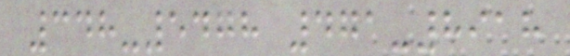348-5478 471-8918
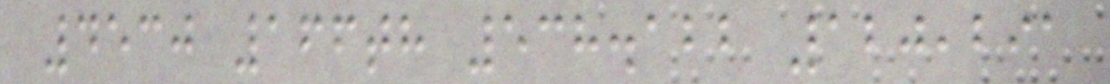4530 166th 538.122 120,291
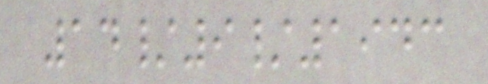14/9/1943
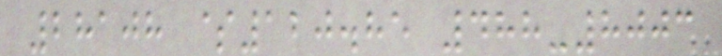28108 $120.85 488-8003
